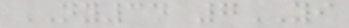NY34 7YI
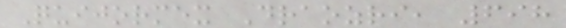Quijormex Draozri, 698
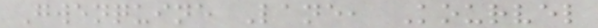Gwenquine Lane, Kourvel
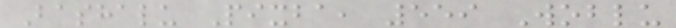Bashalu Pixba, 559 Woblu
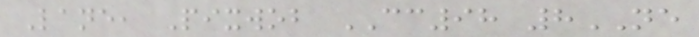Lane, Pixwob CC98 8NE
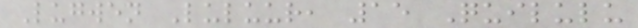Lugwen Luluur, 15 Quilulu
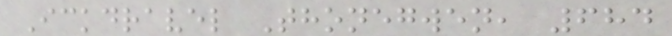Ickdravel Thonegwen, 684
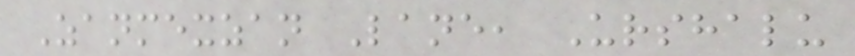Zanmexzan Lane, Urshalu
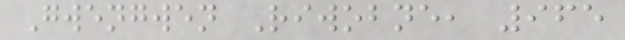Gwengwen Riwobne, 965
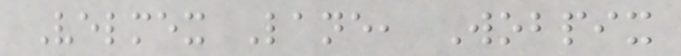Velmex Lane, Wobpix
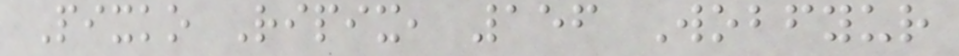Pixko Ripix, 156 Wobfyur
